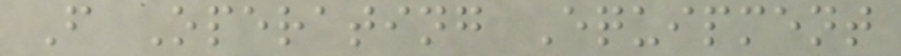F Operating Equipment
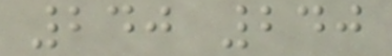240 240
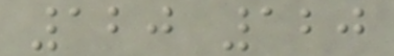120 120
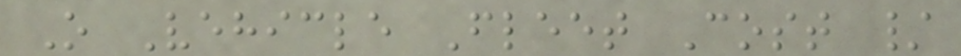O Vehicle Fleet Cost /
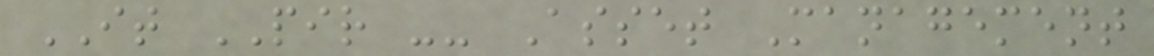IT PIR -- Asset Management
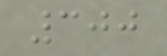300
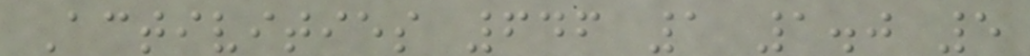Activities 646 1 1.0 5
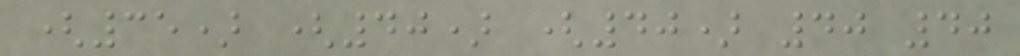(35) (40) (40) 40 40
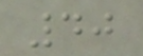40
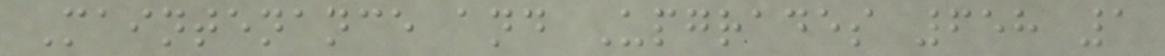Maintenance and Upgrades 658 1
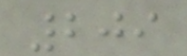209
